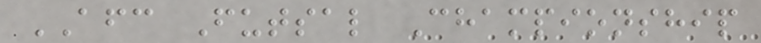AFC Futsal Championship
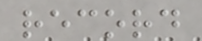record
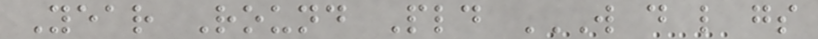Year Round Pld W D L GS
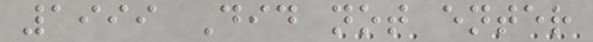1999 Did not enter
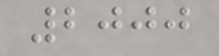2000
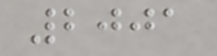2001
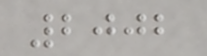2002
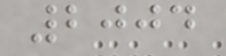2004
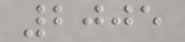2005
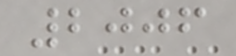2006
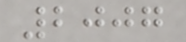2007
